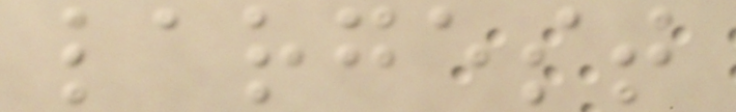largest
